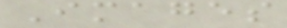Images
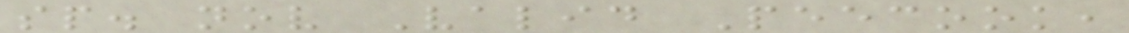sp. nov Valid Peecook,
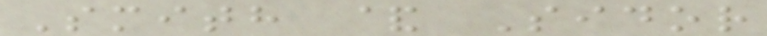Smith & Sidor
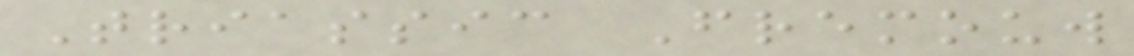Triassic Fremouw
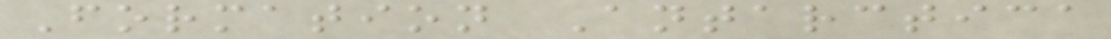Formation Antarctica
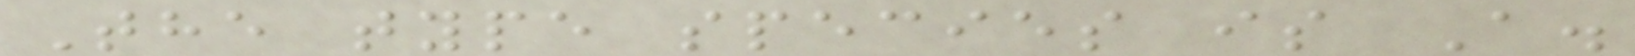The type species is A.
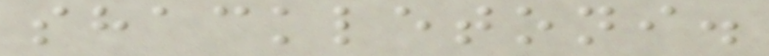shackletoni.
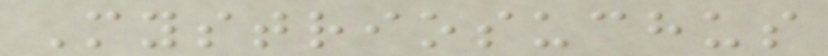Mystriosuchus
